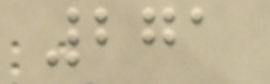271
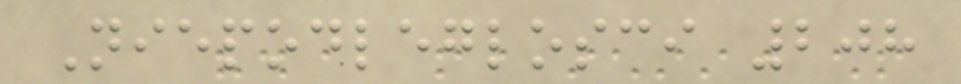Niepodleglosci 208
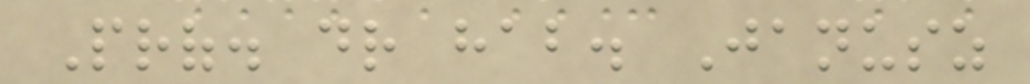Prof. dr hab. Janusz
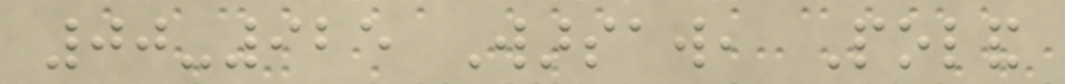00-925 Warsaw, Poland
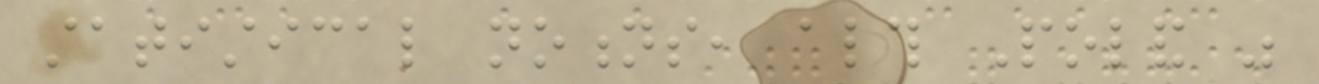statistical notions, although Poland was
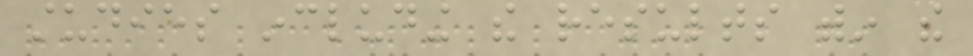studies including the results within the
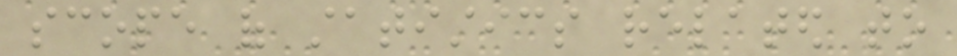scope of statistics related to
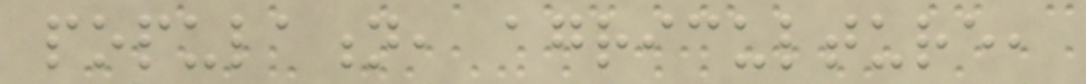population, agriculture,
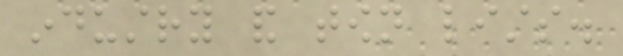industry and town lists.
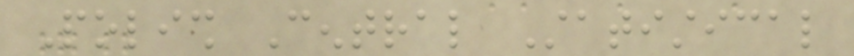Polish Central Statistical
